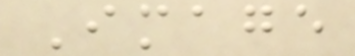Image
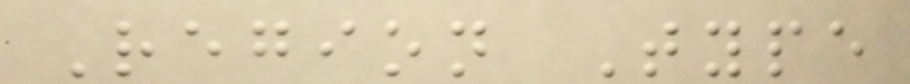Region Type
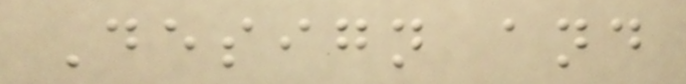Design and
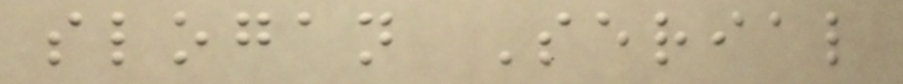slogan Serial
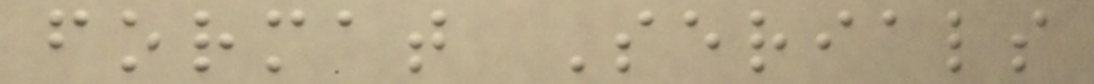format Serials
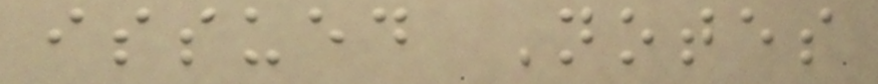issued Notes
